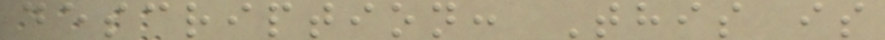description: This is
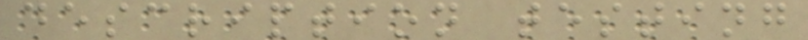description testing
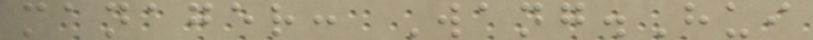manager: Wang.Hui
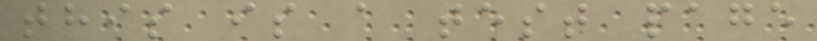this is a test page
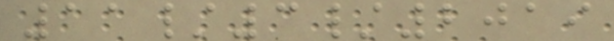11/3/2019
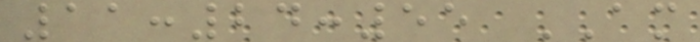11:24:55 AM
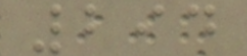294
